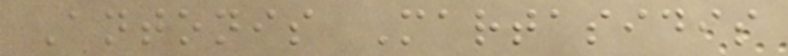Antonis Martasidis
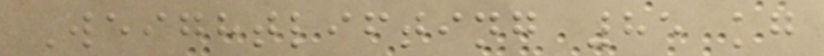Weightlifting 85 kg
